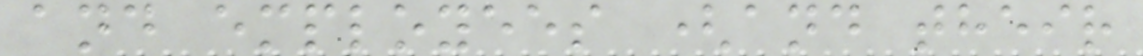and employees (and their
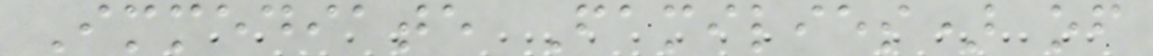Immediate Families) of
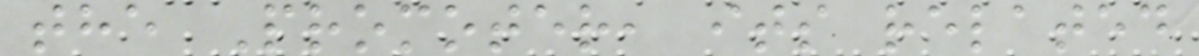the Promoter, its related
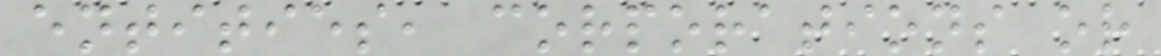entities, corporations or
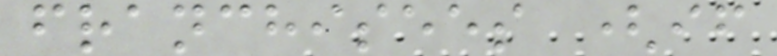franchisees (if
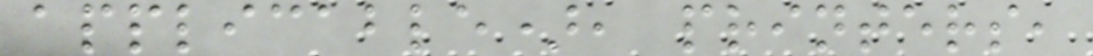applicable), printers,
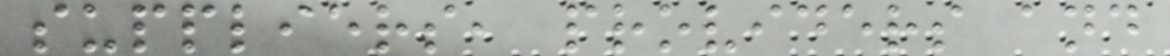suppliers, providers and
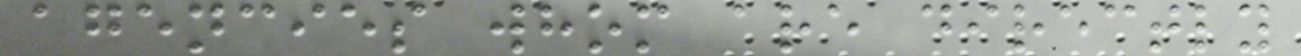agencies whom are directly
